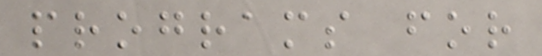programs for
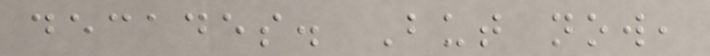decades. But now,
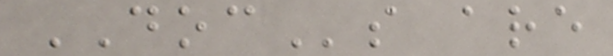DOCs are
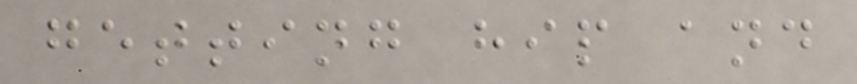getting hip and
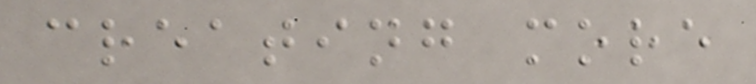creating more
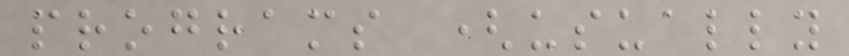programs (usually
